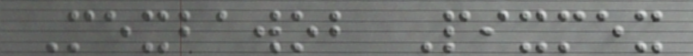Mexbawob Pixmex
